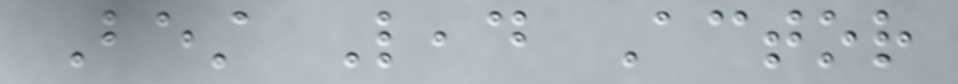Best Lead Actor
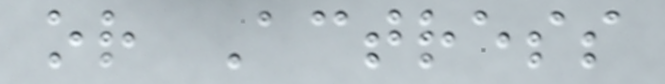or Actress
